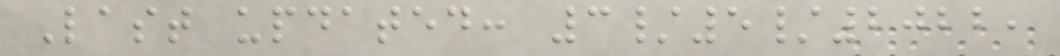Last updated: 3/5/2022,
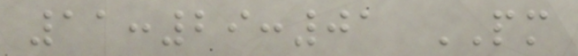11:29:01 PM
